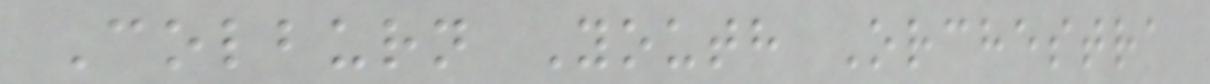Colburn Youth Orchestra
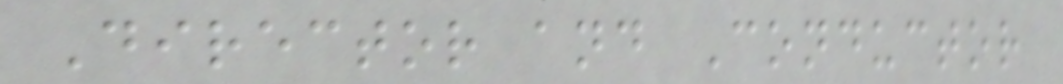Director and Conductor
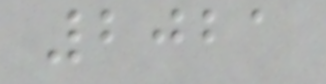2021
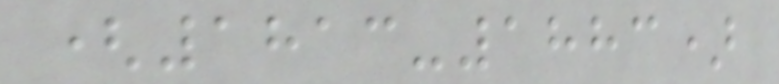(1813-1883)
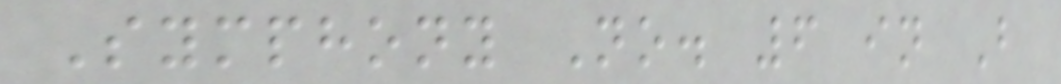Symphony No. 6 in B
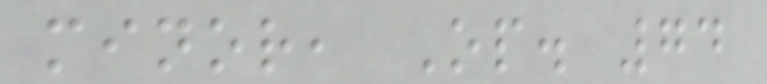minor, Op. 74
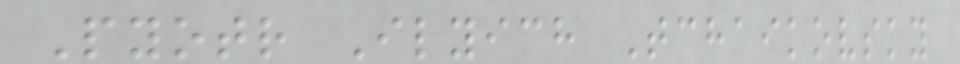Pyotr Ilyich Tchaikovsky
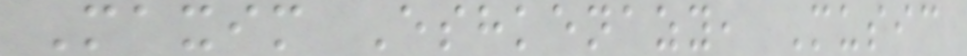Maxim Eshkenazy, Music
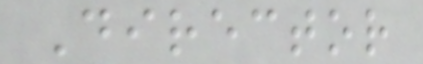Director
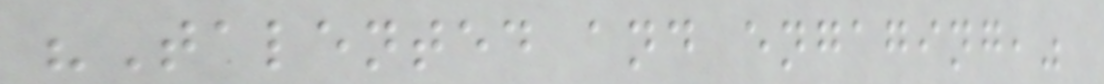"Talented and engaging,"
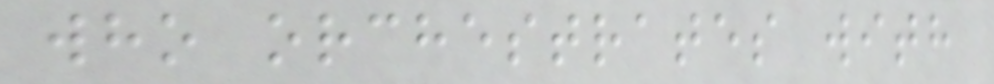who orchestrates with
